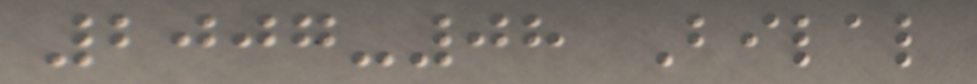2007-08 Bilal
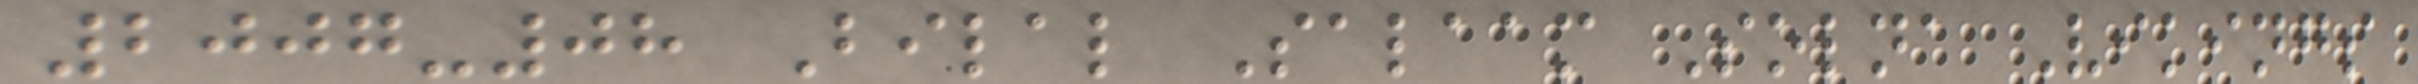2007-08 Bilal Salaam Solna Vikings
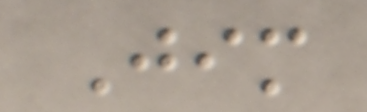Jim
